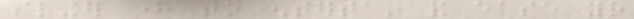slinger here to entertain and ease your
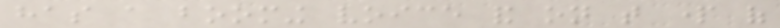has a booming voice and on that part of
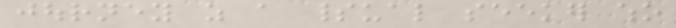journey as a spiritual seeker who
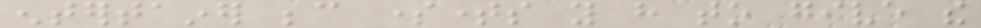entertainer because sometimes you have to give the
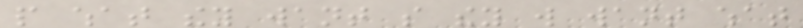people what they want so they will want what
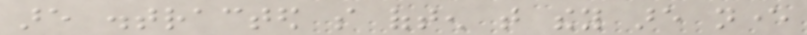are distracted so often that they are never
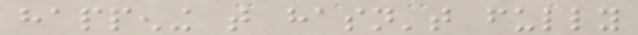happening that hasn't fully
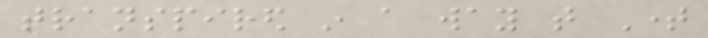transpired in a way that Time
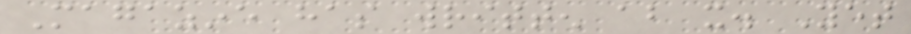Magazine has written about it. Yet
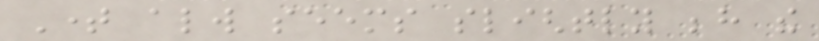Time always seems slightly behind the
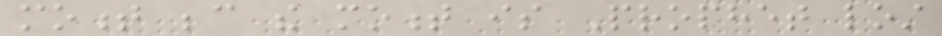moment because the moment is Prophet lost
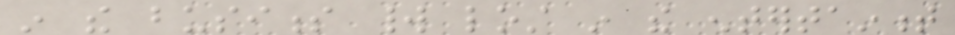in the business world lost in the entertainment
